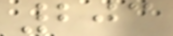203
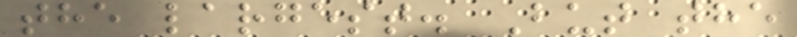the largest. But the
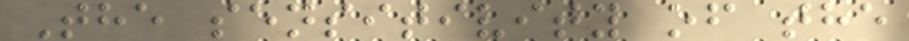The sensitivity of the
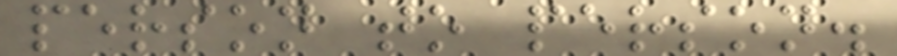person to person.
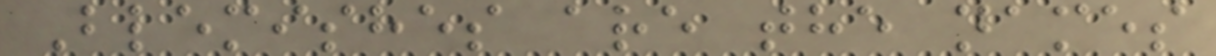Blemishes are the names
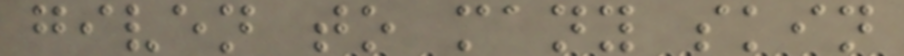given to many skin
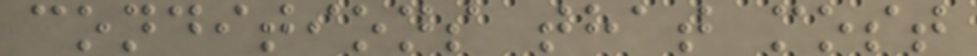conditions that most
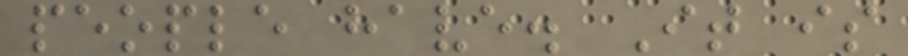people have. It is
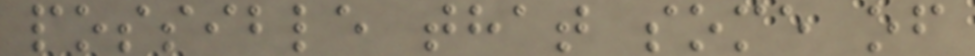possible that some of
